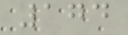174
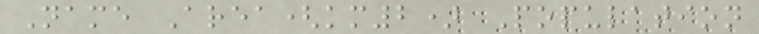Name Area(km2) Population
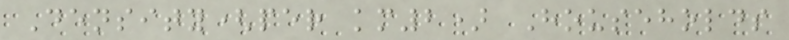Density(per km2) Households
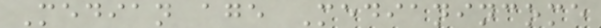Median age Medianincome
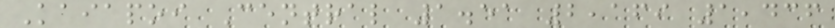Kaiapoi Central 1.51 2,169 1,436
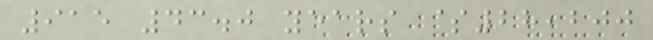915 43.0 years $28,200
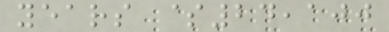years $24,100
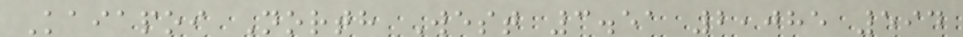Kaiapoi North West 3.51 2,085 594
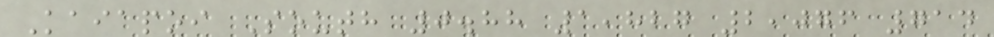Kaiapoi South 0.88 1,827 2,076 714
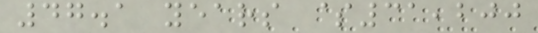47.1 years $31,200
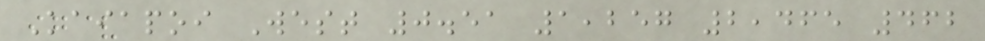Kaiapoi West 0.51 1,257 2,465 462
